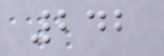242
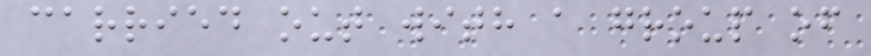carried out with a group of
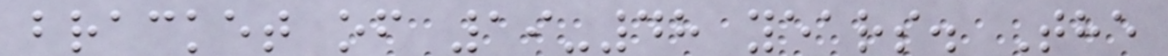bracket of 19-48 years. The
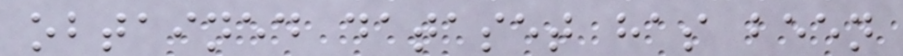obtained dataset has been
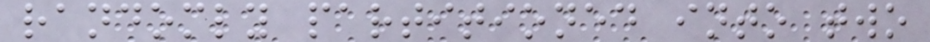randomly partitioned into two
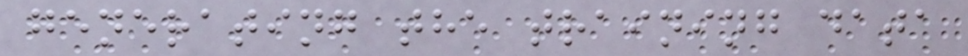generating the training data
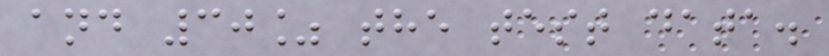and 30% the test data.
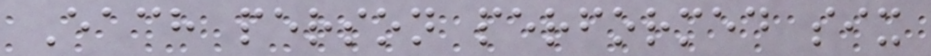Each person performed six
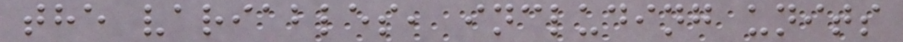the variables, including units
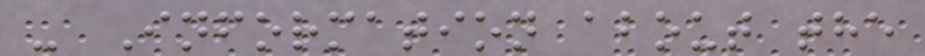- Information about the
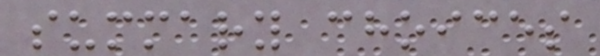summary choices
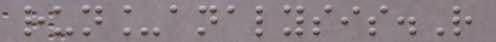run_analysis.R
